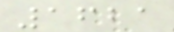1621
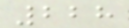228
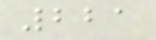221
